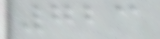723
